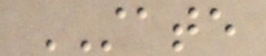STATE
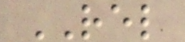REL
